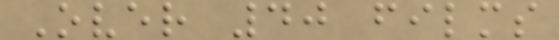Over 40 films
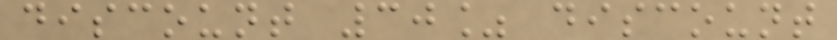discount 30% discount
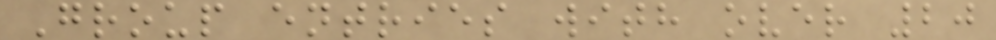Group entries with over 20
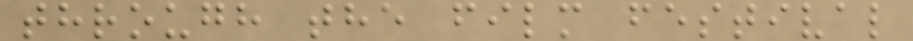through the film festival
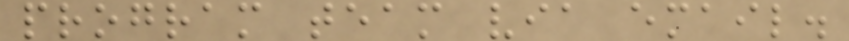program team via email.
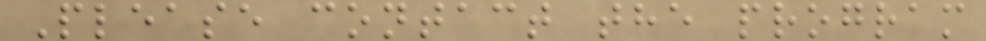Please contact the program
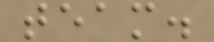team.
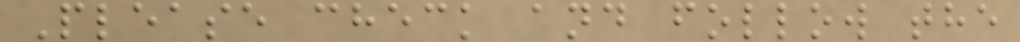Please check and follow the
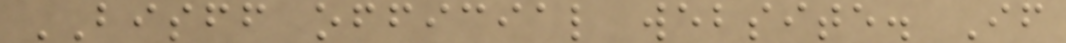BISFF official website. If
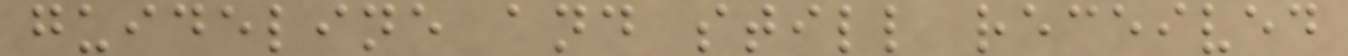guideline and still received
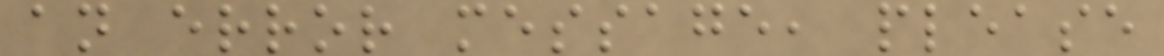an error message, please
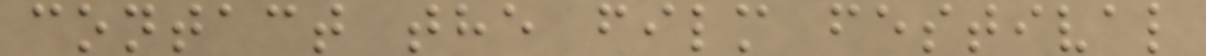contact the film festival
